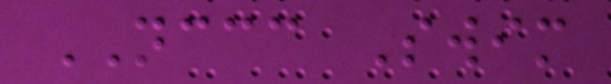NCCC Swim
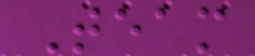Team
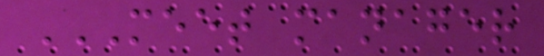MEET MANAGER
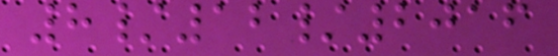8/12/2016
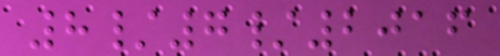8/7/2016
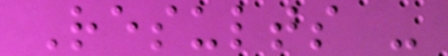Results -
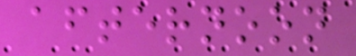afternoon
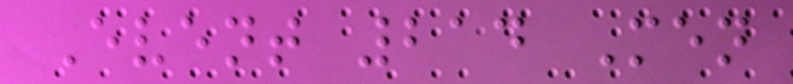Event 214 Men
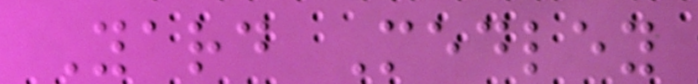Yard Medley
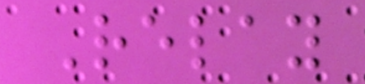Relay
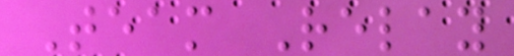Team Relay
